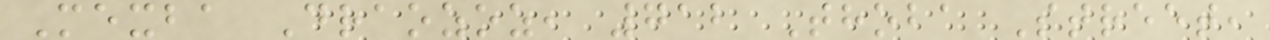Mexba Draozoz, 712 Thoba Street,
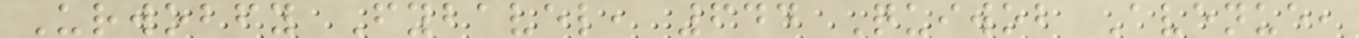Urwobfy Fybavel, 644 Quiwob Avenue,
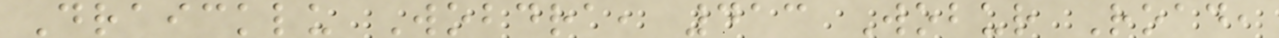Draicklu Wobdra, 413 Wobur Road,
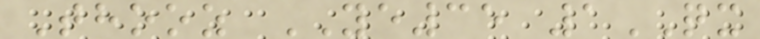Thooz YE35 1QX
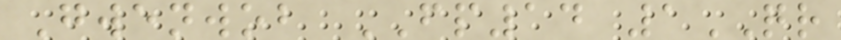Gwenwob FP14 1QR
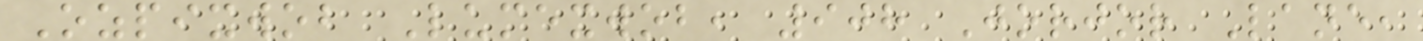Ozpixwob Lumexwob, 908 Jorjor Lane,
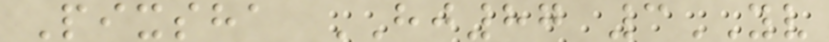Pixsha HJ87 3YV
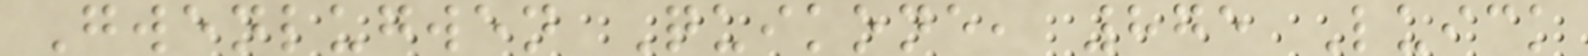Gwenlugwen Quikone, 875 Luick
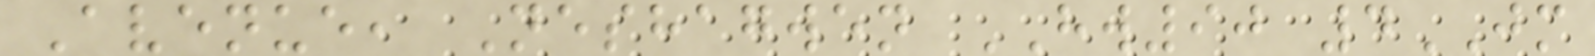Avenue, Neshagwen HW90 4JM
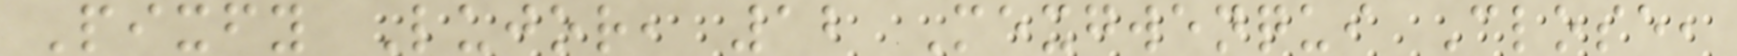Pixfy Lujor, 12 Mexgwenqui Close,
